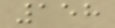158
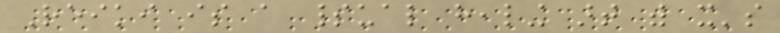Reiki is a spiritual healing art with it's
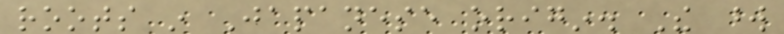roots in Japanese origin. The word
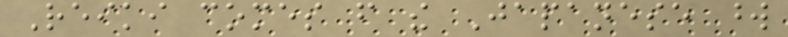Reiki comes from the Japanese word
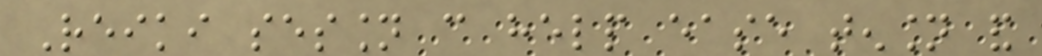Reiki session can help ease tension and
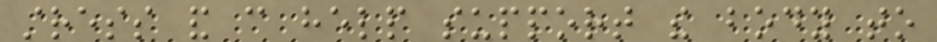stress and can help support the body to
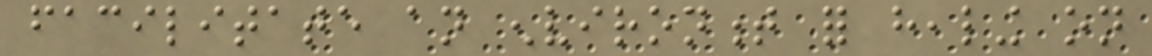facilitate an environment for healing on
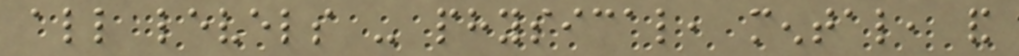all levels - physical, mental, and
